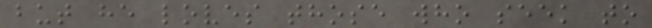but he loves those who seek to
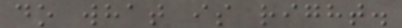do what is right.
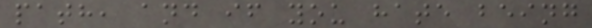path, and if you hate being
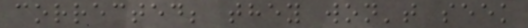corrected; they won't seek
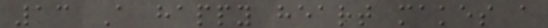13 A happy heart makes a
